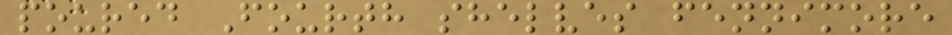poured Fourth shelves fennimore
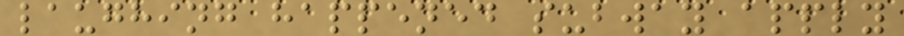laughing happened subway apply
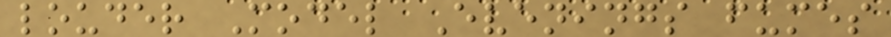louder Model Evenings fumes
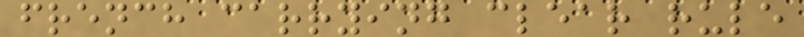french carrying clear rule
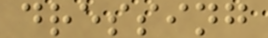dressing
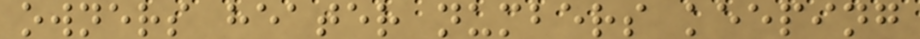owners heater numbers keeping
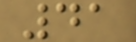41
